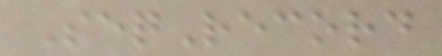SeqRecord
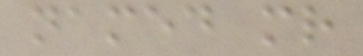named mr
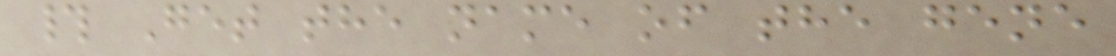# Get the name of the gene
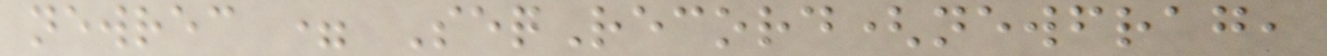newrec = SeqRecord(newfrag,
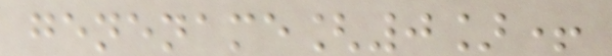genename[0]+
